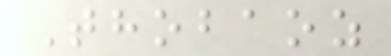Thobaoz
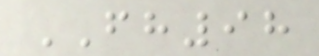FH98
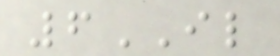6IL
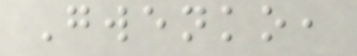Gwenko,
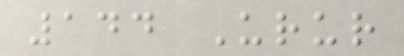144 Urur
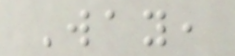Way,
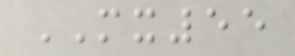MX55
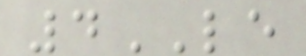4LE
